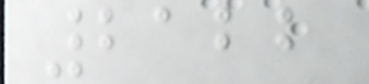2122
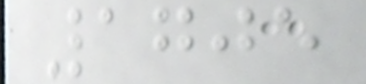1705
